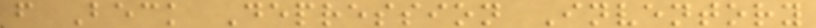f Beck Depression Inventory
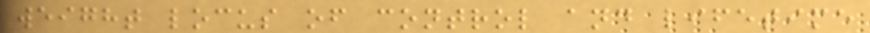weight locus of control and lifetime
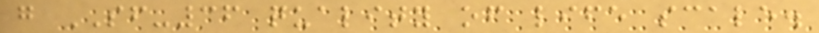g SF-36 quality of life scale.
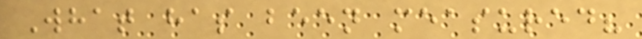What has been measured?
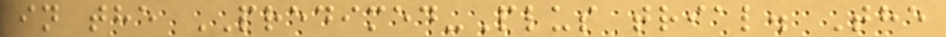in the PREDIMED-Plus trial. The
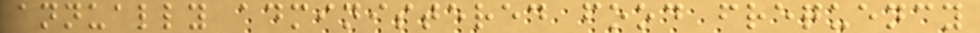annually administered food frequency
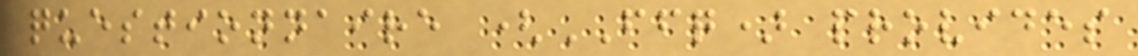questionnaire (FFQ) provides
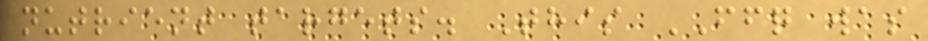nutrient targets. This FFQ was
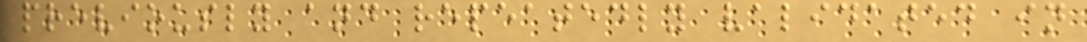previously and repeatedly validated in
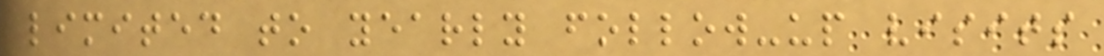limited to yearly follow-up visits
